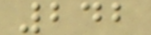242
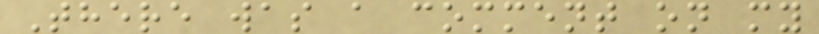There was a comment on my
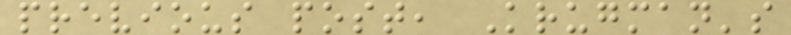previous post, Krugman's
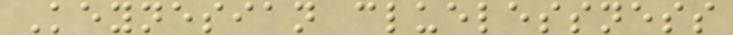Keynesian cluelessness
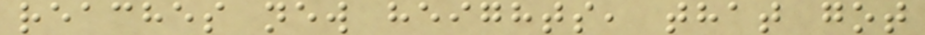reaches new heights, that got
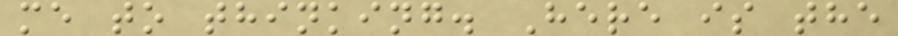me to thinking. Here is the
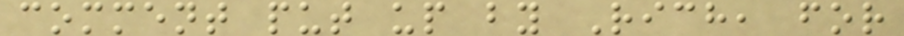comment put up by Rich, for
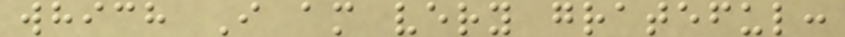which I am very grateful:
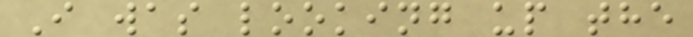I was looking up the
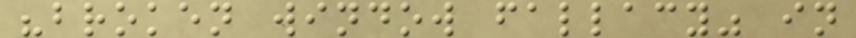"broken window fallacy" in
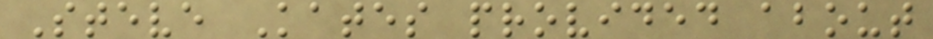Steve Kates provided about
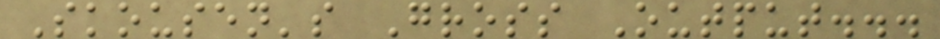Skousen's Gross Output...
